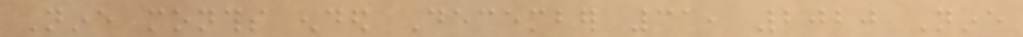Nine months ended December 31, 2020 Nine
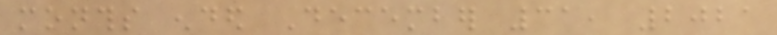months ended December 31, 2021
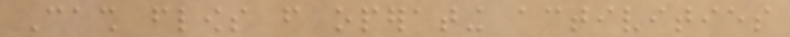Cash flows from operating activities
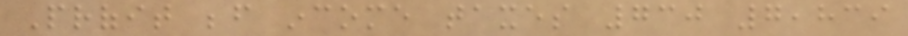Profit before income taxes 730 7,839
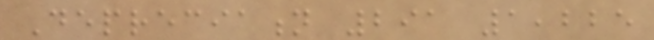Depreciation 291 1,225
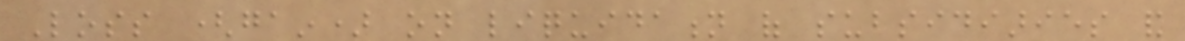Loss (gain) on liquidation of subsidiaries and
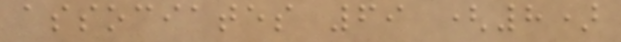associates 69 (8)
